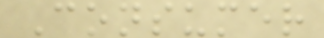Consumer
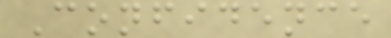Confidence
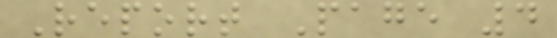Report Page 4
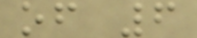of 6
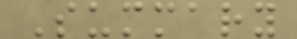Summary
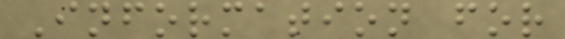Information for
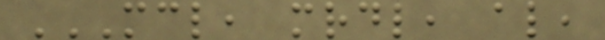MCL, MRDL, AL,
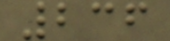236
